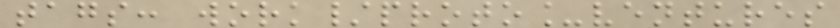tags: work/proto_ventures
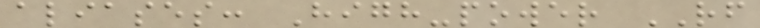aliases: High-power RF
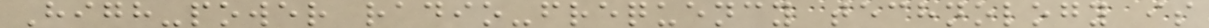High-power radio-frequency technology is
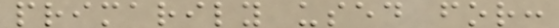primarily used for:
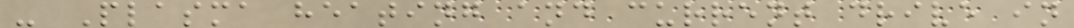- Plasma heating and current drive in
